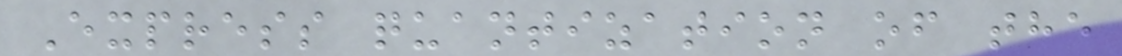Express quantization of the
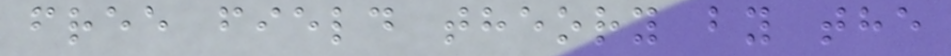free field theory by the
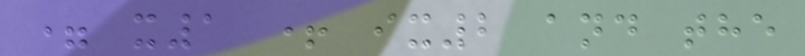= x1 + ix2 and the
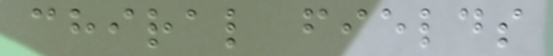chiral fields
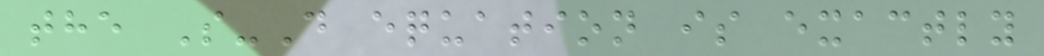the S-D equation is exactly
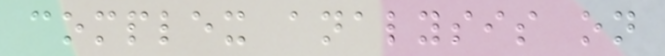complex analysis on
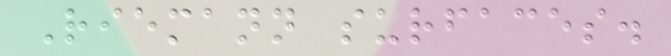Riemann surfaces.
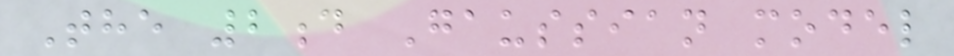The 2d Gaussian model
